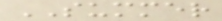SUMMER
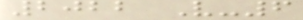2022 V-6
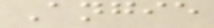Angie
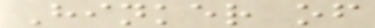Hinker of
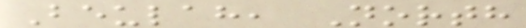Beulah, North
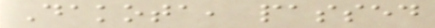Dakota, passed
